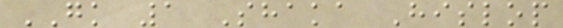GK 1 Shaka Hislop
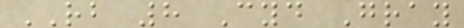RB 8 Cyd Gray
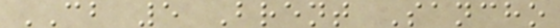CB 5 Brent Sancho
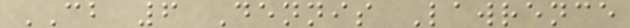CB 6 Dennis Lawrence
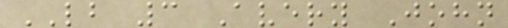LB 3 Avery John
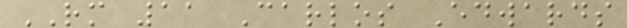RM 11 Carlos Edwards
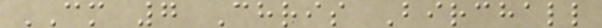CM 7 Chris Birchall
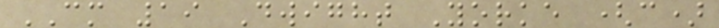CM 19 Dwight Yorke (c)
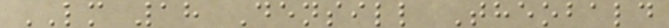LM 18 Densill Theobald
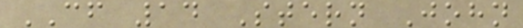CF 14 Stern John
